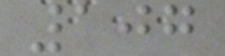107
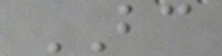BC
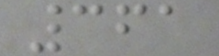361
